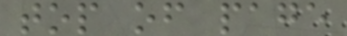top of page
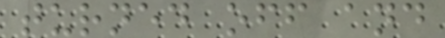turned off and
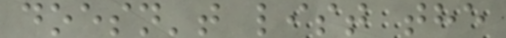doesn't list the
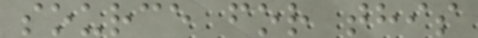source for this
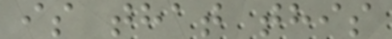is that this
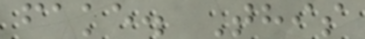fake. This
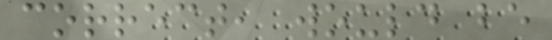correct, would be
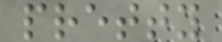pretty
